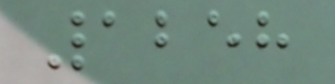1258
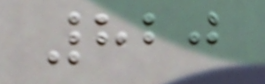820
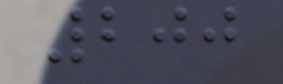200
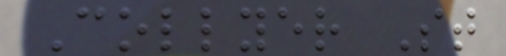Collyer St
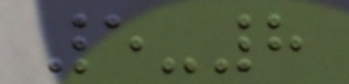5-8
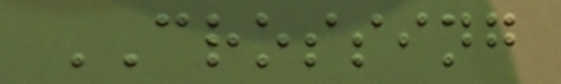CROSSING
